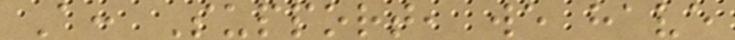A: Support, we have
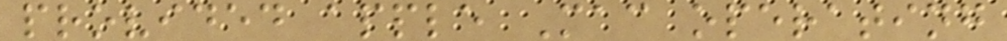provided apple Mac operating
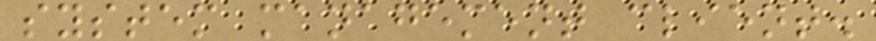system management client.
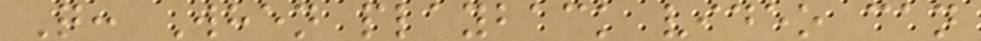Q: When playback video can
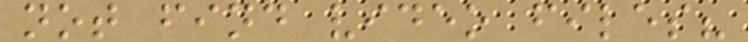not find video files?
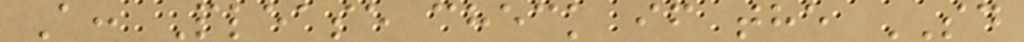A: Please check if the SD
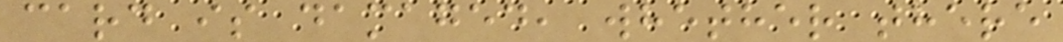card is damaged, whether there
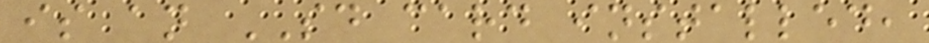is an SD card installed,
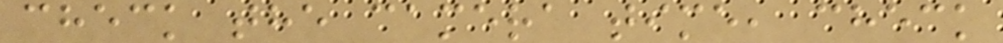check the camera time, check
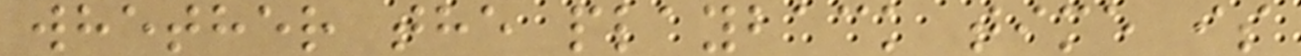whether the playback time is
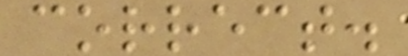correct.
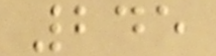245
